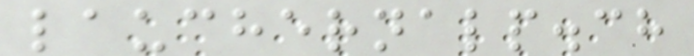lauchernalp.ch
